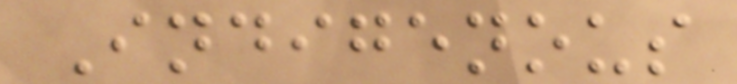Indigenous
